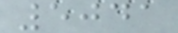5041
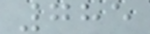785
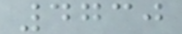4730
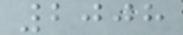2008
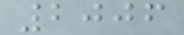2006
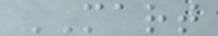MART
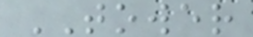TOWER
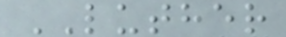LUTHER
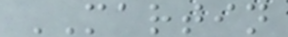MARTIN
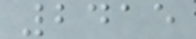2415
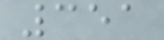351
